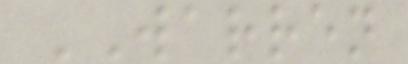WARREN
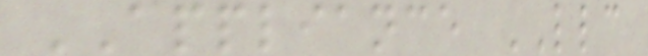APPLIANCE LLC
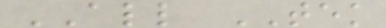ALL TEK
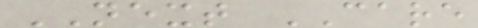NEXT CARE
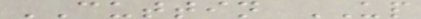CUTTIN UP
